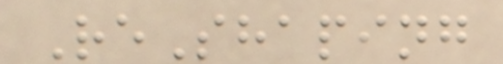ReShaping
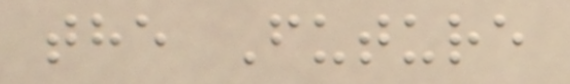the Future
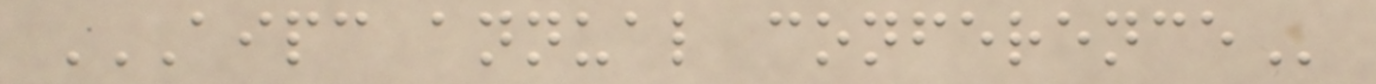AIPC ANNUAL CONFERENCE
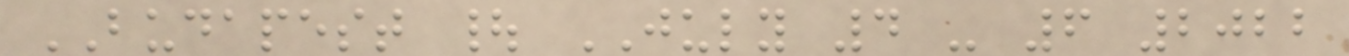BUDAPEST | JULY 4 - 6 2022
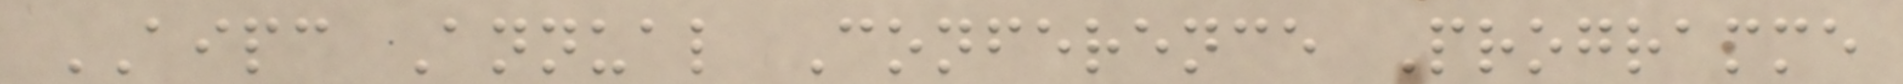AIPC Annual Conference Programme
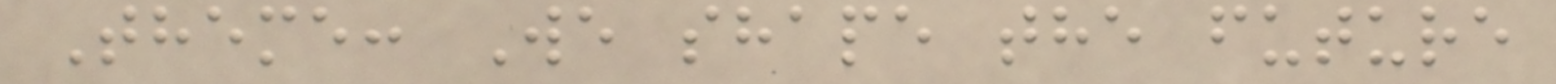Theme: We shape the future
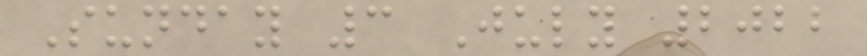Sunday 3 July 2022
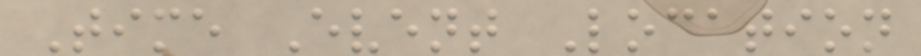Time Event Location
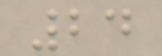24
